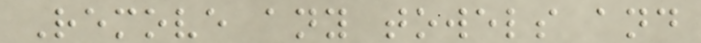Remove any towels and
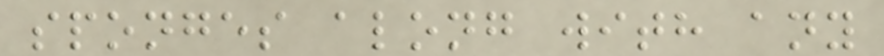sponges along with any
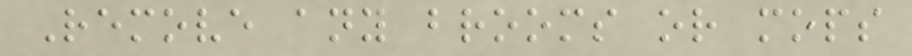Remove any brooms or mops
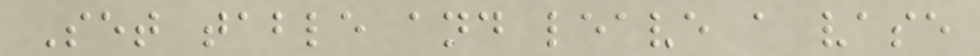Set table and leave a vase
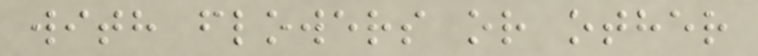with flowers or other
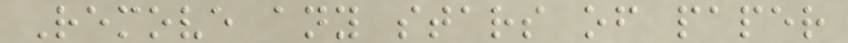Remove any stars of paper
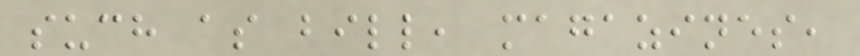such as bill, magazines,
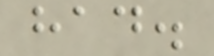had.
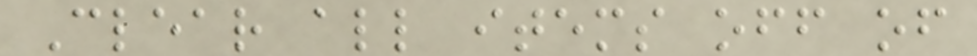Clear all items off of
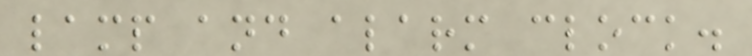lamp and alarm clock.
